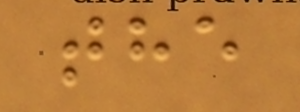the
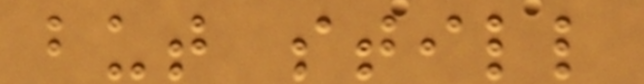but still
